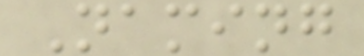Naming
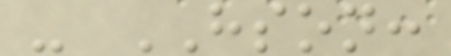- HSON:
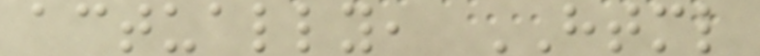actually, HTML
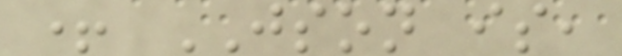+ JSON is,
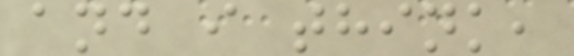and i think,
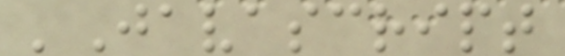'Javascript
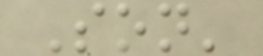Son'
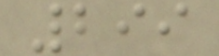299
